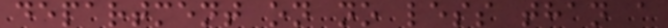department on no less than a
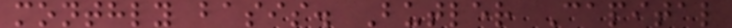monthly basis. Butler Capital
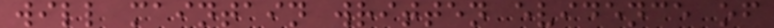will maintain written evidence of
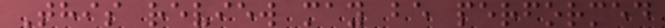This review may be performed
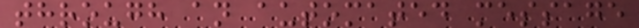through an automated message
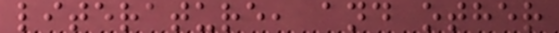literature, and other
